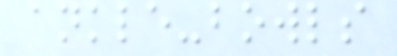ankle-bowls
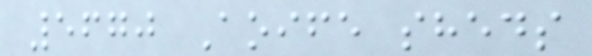5670 Aoife sheds
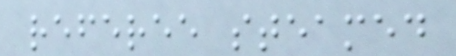referee steamed
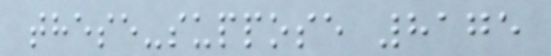these-suppose 8175
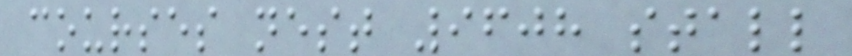courses nest 9608 stall
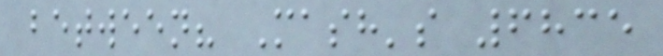between? Mash's 6835
